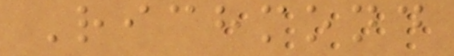Richmond
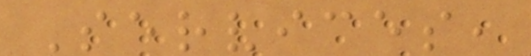Services,
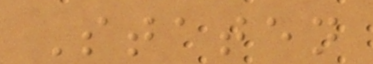Staten
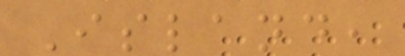Island,
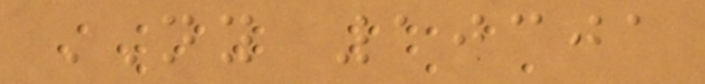NY 10301
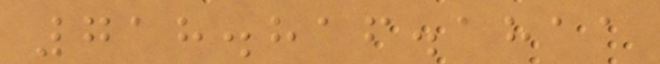718.816.1811
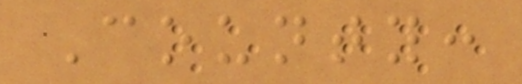County:
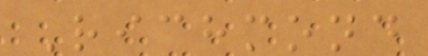Richmond
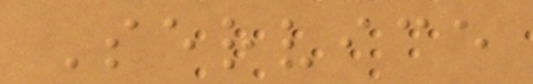Service
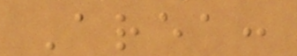Area:
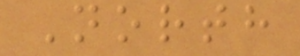North
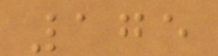175
